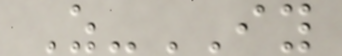Z-IY
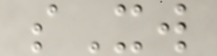sXw
